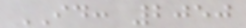ID: 2050
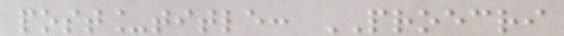post_title: PROECRI
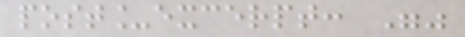post_excerpt: ""
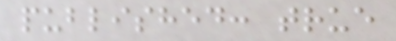published: true
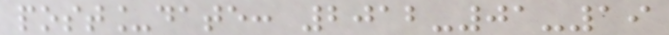post_date: 2012-01-19
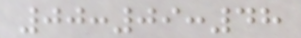00:09:48
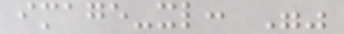image-xl: ""
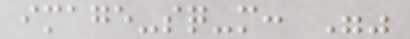image-sq-m: ""
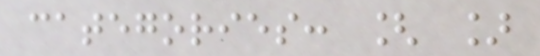categories: [ ]
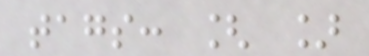tags: [ ]
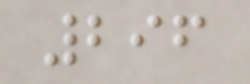296
